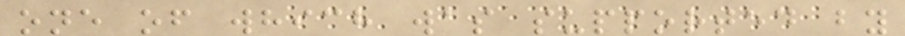one of which was supported by
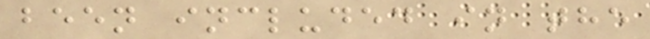been included in the
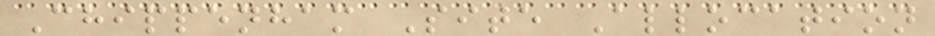Chippenham Site Allocation
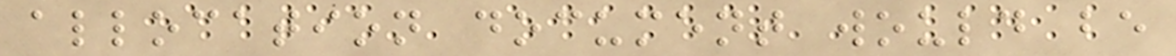allocation document would be
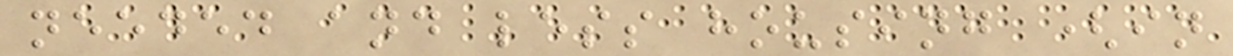needed and less housing (in
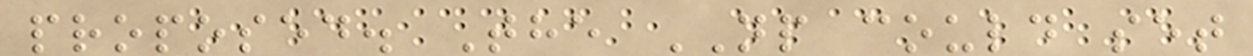proposed. The NP could set
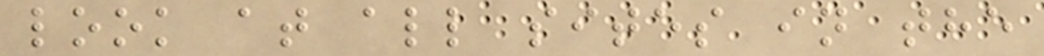look at all sites in the
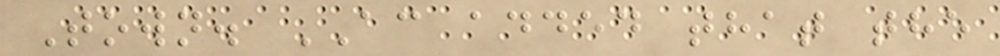Town. AC added that the
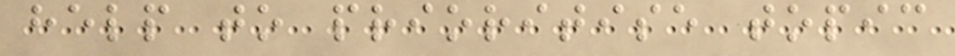help to prioritise topic
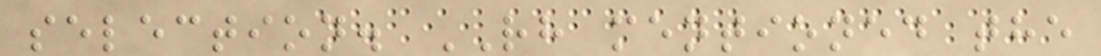selection. RH mentioned the
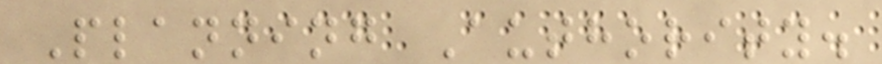Planning Authority.
